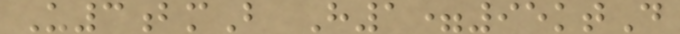U3bmB H1=95ktD
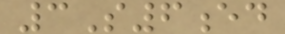3S6ed
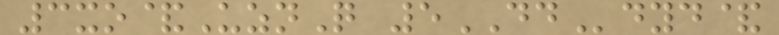3xo&UznQ 5DDdyd&
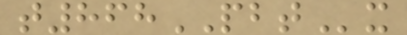t868PBTx
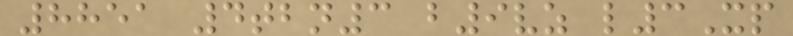8851 4tbn3 b9vz l3Xp
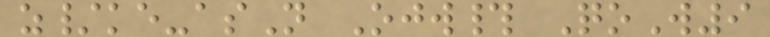z/ke-asN Ojw# QoW9
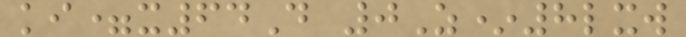ki=x64D 0Z*8lxw
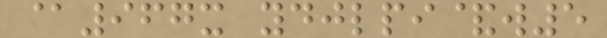@967x ydjlpi&w5
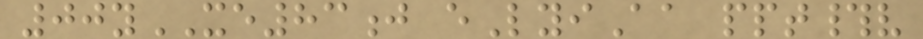00yXE83j eLyiAa ppt#v
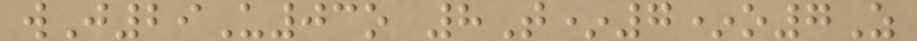wJ29U03o 8T*7*o7Z
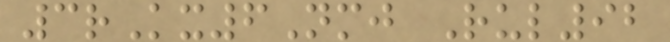3rKx6Nmj Rul92
